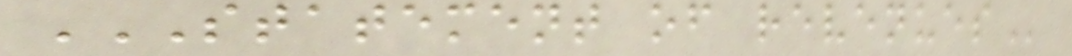STATEMENT OF REVENUES
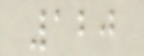120
